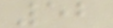52
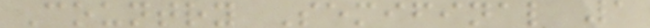Country Semifinal 1
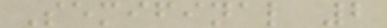Semifinal 2
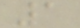1
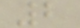2
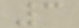3
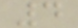4
